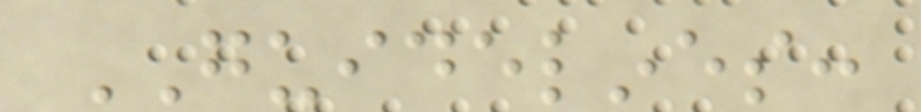GUIDELINES:
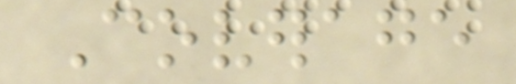Coverage
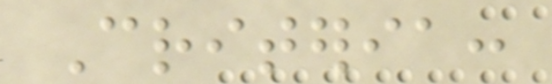Criteria:
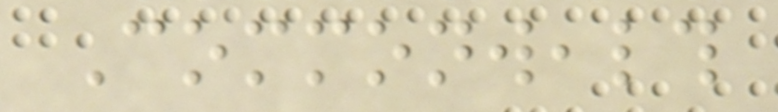Commonwealth
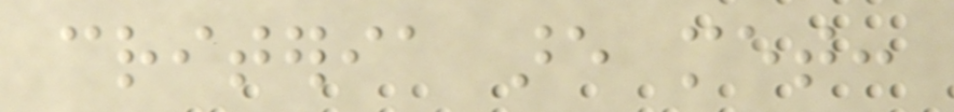criteria are met:
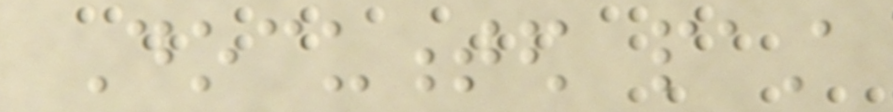Documented past
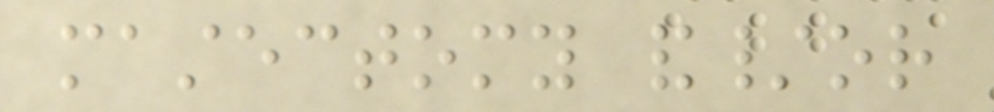mastectomy and/or
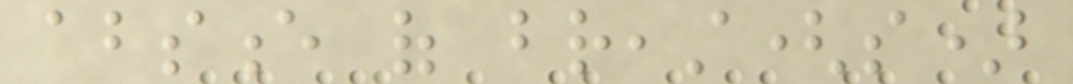absence of breast(s)
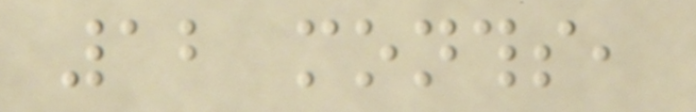12 months,
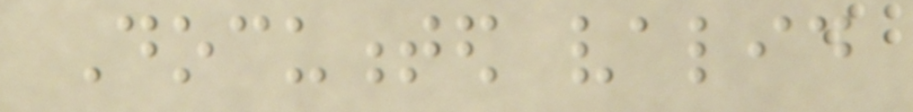Documented valid
